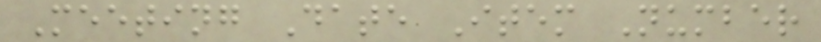Meeting Date Item Number
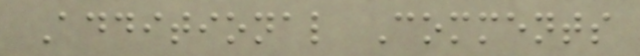Additional Comments
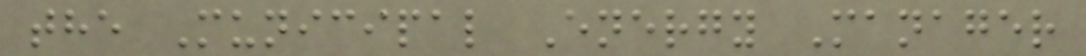the Municipal Energy Manager
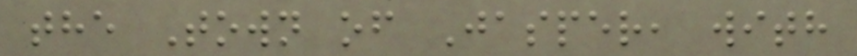the Town of Jasper, with
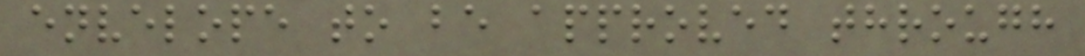envelope to be approved through
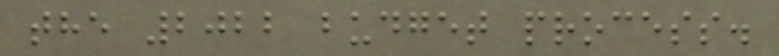the 2022 budget process.
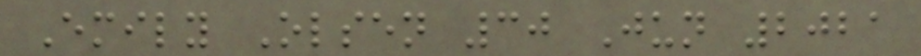Emily Olsen 30 Jun 2021
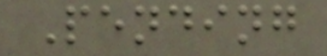Pending
